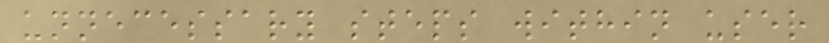unnecessary steps within user
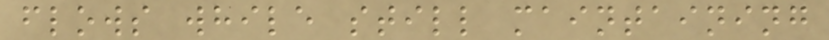flows while still maintaining
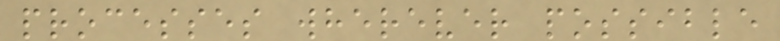processes wherever possible
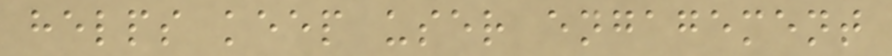helps keep user engagement
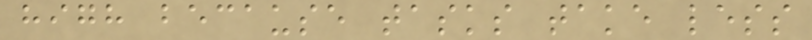high because tasks take less
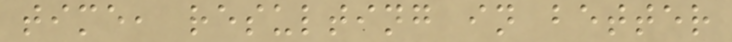time, resulting in better
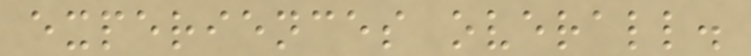experiences overall.
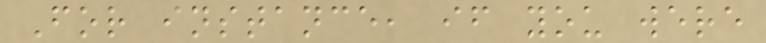For instance, if you were
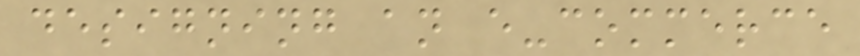designing an e-commerce
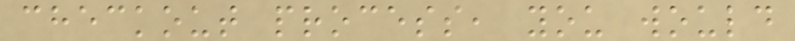checkout process, you would
